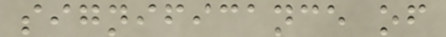significance of
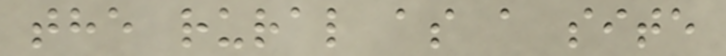the rural as a site
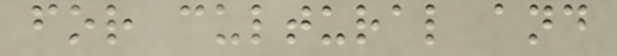for cultural and
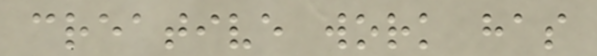creative work has
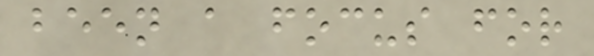been a focus for
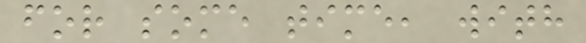for some time, with
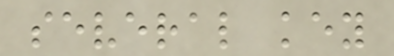several key
